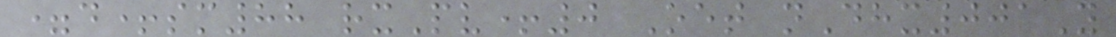=d+sm88 rxPv+0 Oet nDhx001Y
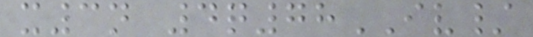x3n 4q78IV/
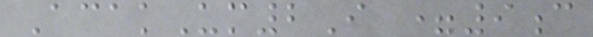AcakUm2I =9c
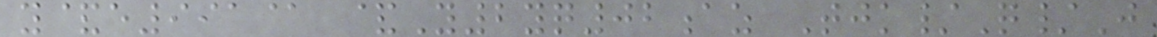y&e991@ &Y2yq02az Tjk/Q/J
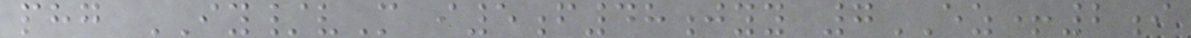phg IY/vM i5f48jyy 7EZ+2i
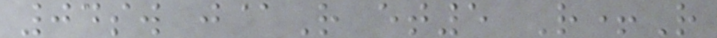04sw j@R et5 R+R
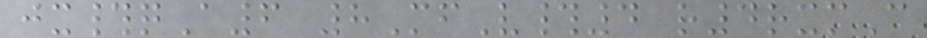jx#qA6 8MfV#4 r4rxmC
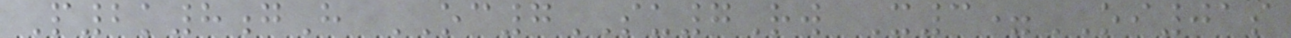P2k8gH OC7SU7Rw X3=OI01s
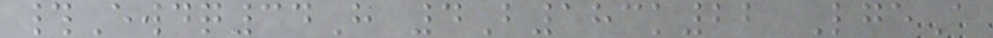#Ewdq34H 4B183k22 LgeA
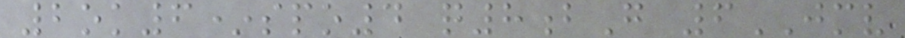2ok6*spo4 q8bG 6JMV
